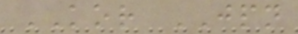KOR JPN
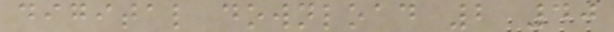digital download 2 40
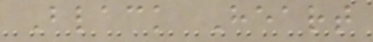Black Heart
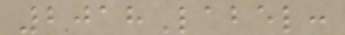2018Label:
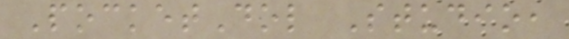PocketDol Studio,
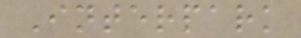Interpark
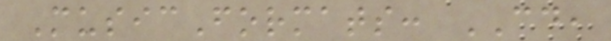MusicFormats: CD,
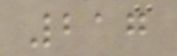217
